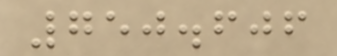750.606
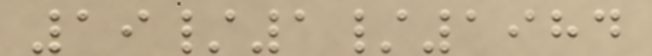19/1/1984
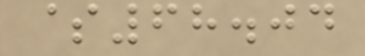$68.04
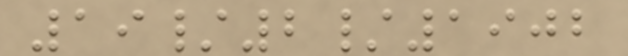19/2/1902
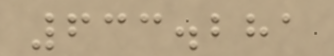633.281
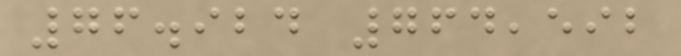76.924 764,592
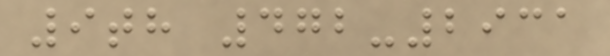9th 472-2931
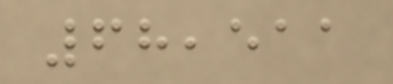68,511
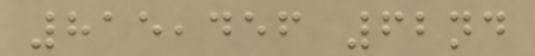815,456 62nd
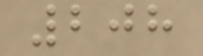208
